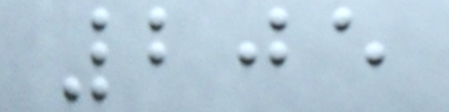205
